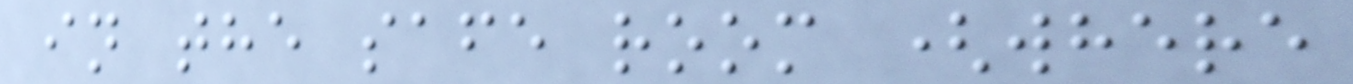in the safe room (where
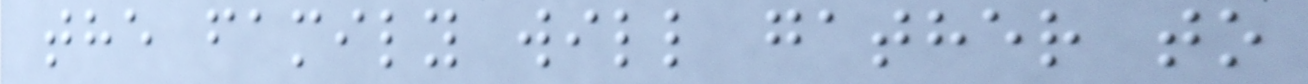the family will gather to
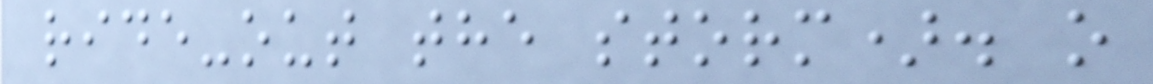ride-out the storm). o
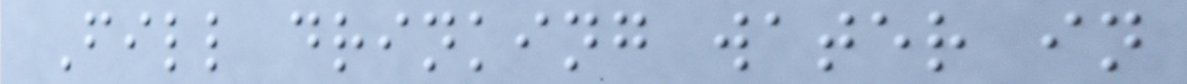Fill drinking water in
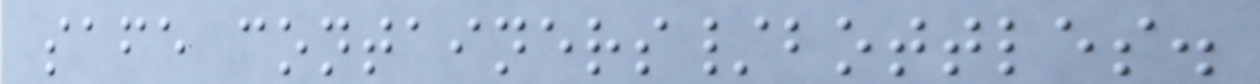safe containers/bottles.
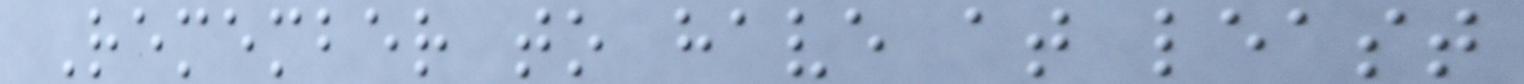Remember to have at least
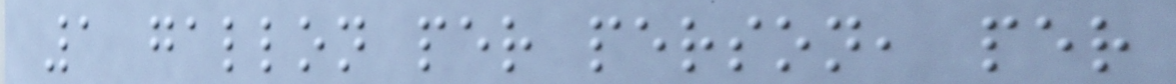1 gallon per person, per
